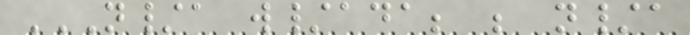N/A W/ADA; ; N/A
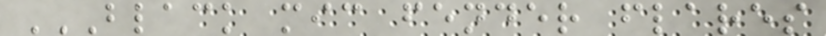BLACK MIC FENDER FLARES
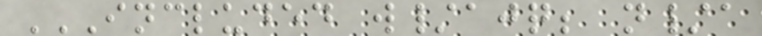INCLUDED W/AJQ; N/A
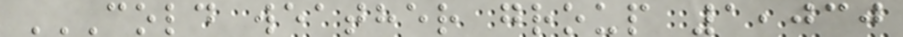COLD WEATHER GROUP 1,030
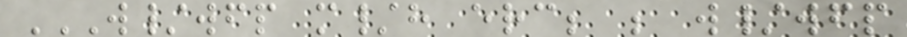W/WFP M/H ERC; ; W/WFP
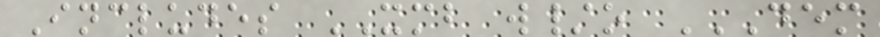Includes XMB w/o DEM
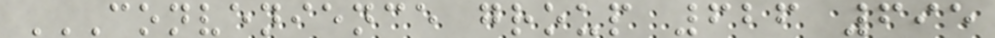CONVENIENCE GROUP 626 695
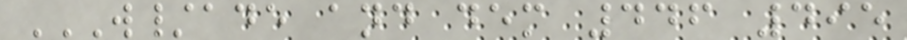W/ADE AND DEM 446 495
